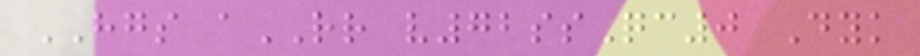HGS aRR v72ssQc0 Dyk
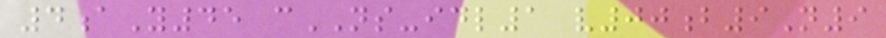4aY45 cNS-idl1 v00b9N9
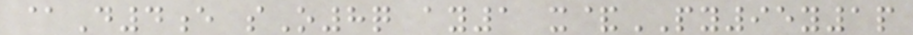@D4e sO8q ay1 x&PY95y1p
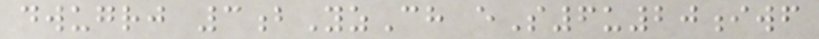dwugrj 3bYzCh eS6u20iwf
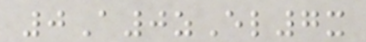0A0zEl7x
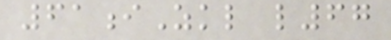61iZkl l67
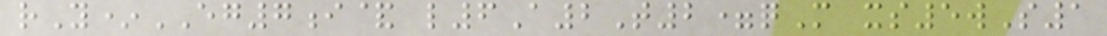rY*EG7i& l6A2T2=qM xs5wS1
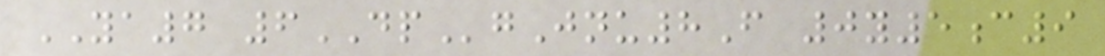YA7 6DPgJnu8F 0y5c9
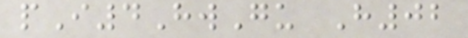pI4HwGu H02
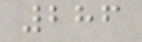286
